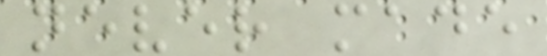never made
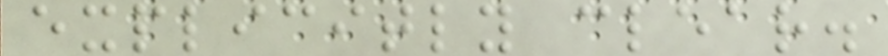explicitly clear.
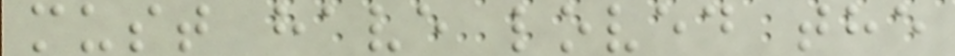must have loved the
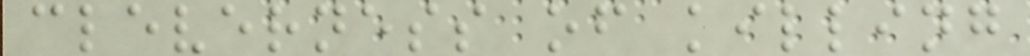cleverness of killing
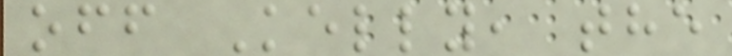off Kelly, the
